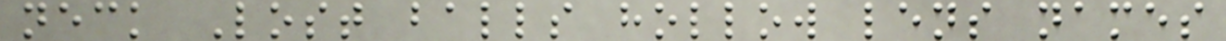neck Lost balls hollow lens names
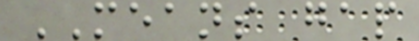MEANS gap
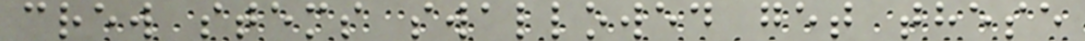crew stems swallowed get these
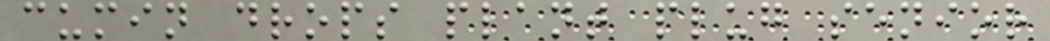cumin drops plant plug senior
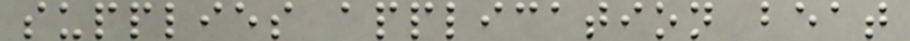supplies application beat
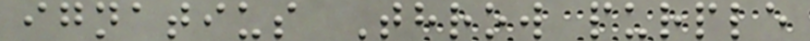ignatius Throw purple
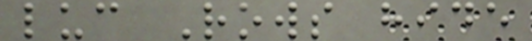luc Rows hide
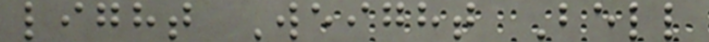light Weight Bell
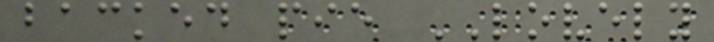backed pie LOVELY
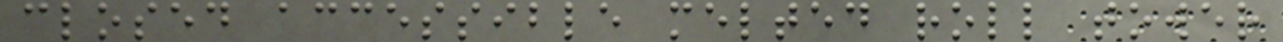closed accessible melted roll tower
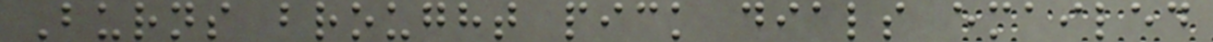Burns brought pick dials emailed
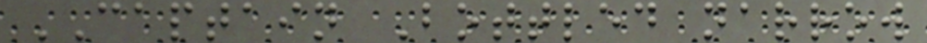CAPTAIN Bottled narrow
